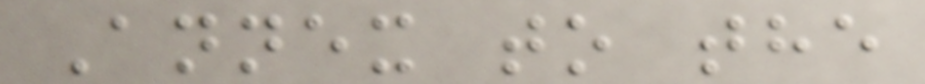Annex to the
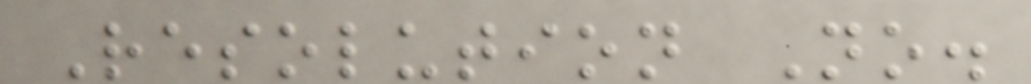Resolution No.
